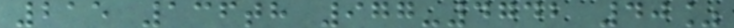215 136th 977-4742 40%
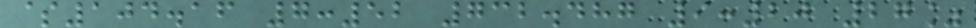$104.16 7:52 732.487 9:20 27%
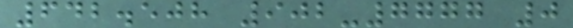642.508 902-7777 0
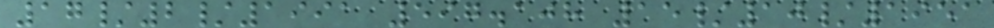17/2/1991 597.108 15/10/1951
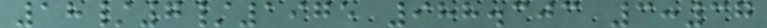18/7/1975 988.303 3:37
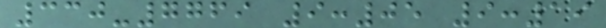330-7769 9:05 9:19
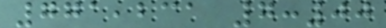771,231 7:00
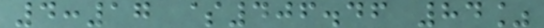4:17 $406.46 84%
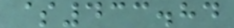$433.84
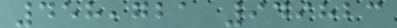458,721 949823
